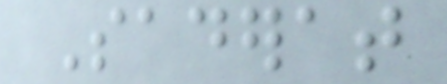Saderat
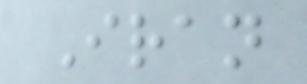Iran
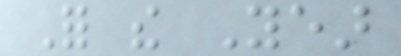For the Year
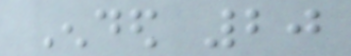Ended 20
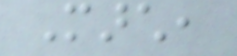March,
